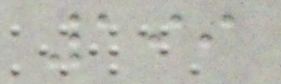199
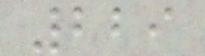229
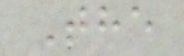The
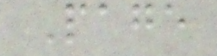Page
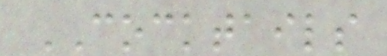COCKTAILS
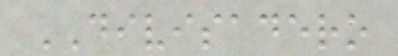DIVISADERO
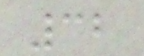32
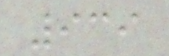939
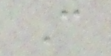C
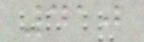410
